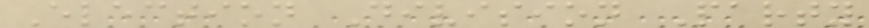Election Division Party
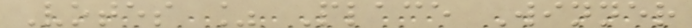Votes % Place Winner
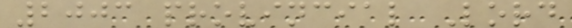2003 provincial Lord
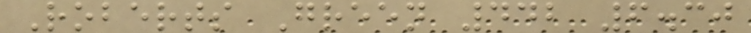Roberts Green 442 6.30
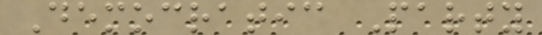Democratic Party
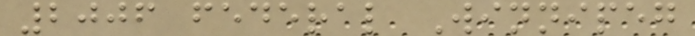2006 federal Winnipeg
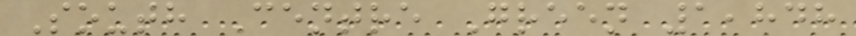South Centre Green 1,848
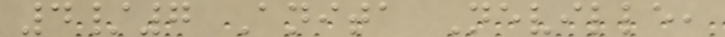4/7 Anita Neville,
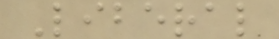Liberal
